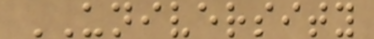UNIVERSITY
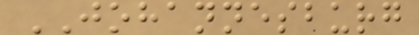JOHANNESBURG
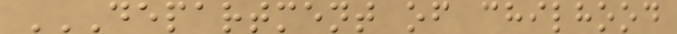DEPARTMENT OF CHILHOOD
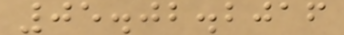05.02.2016
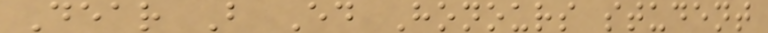Dear B Ed Honours student
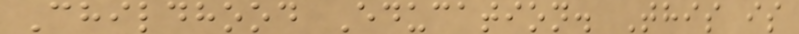Childhood Education. This is
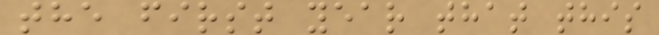the first year that this
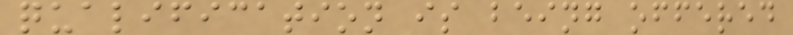qualification is being offered
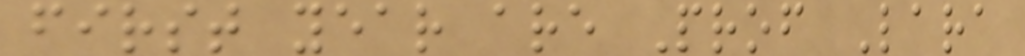first year are Prof Lara
